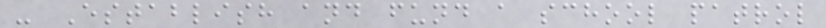- Establish and fund a school patrol
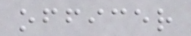officer
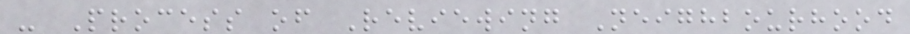- Process of Reviewing Neighbourhood
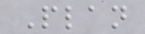Plan
